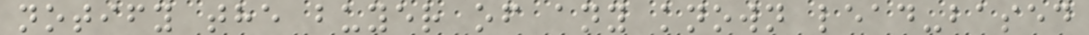notify the buyer of any known lead-based
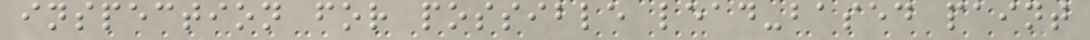inspection for possible lead-based paint
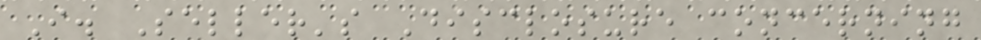I. Seller's Disclosure concerning
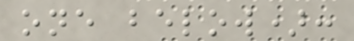one below):
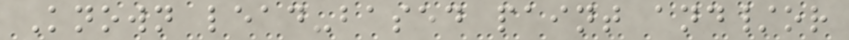Known lead-based paint and/or
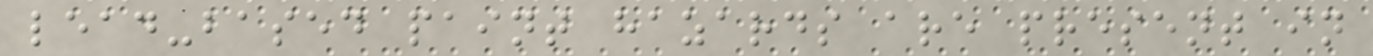lead-based paint hazards are present in
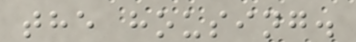the housing.
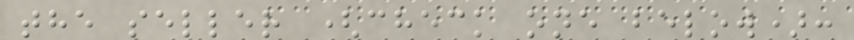the seller (check one below):
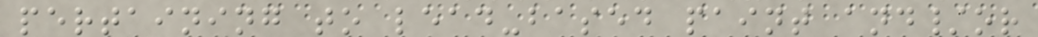pertaining to lead-based paint and/or
